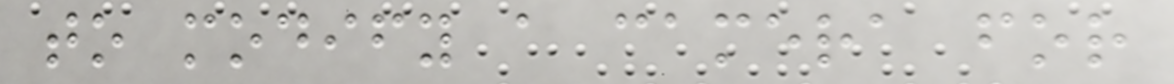to modify a camera for
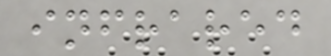infrared
